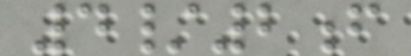4/2f
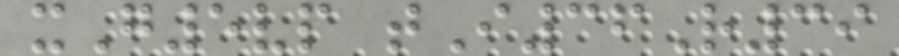xG5vp tI36R39
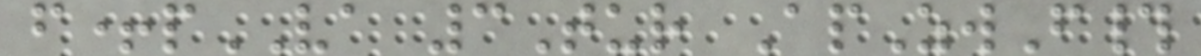f+pVA 3Tur ApZwF#
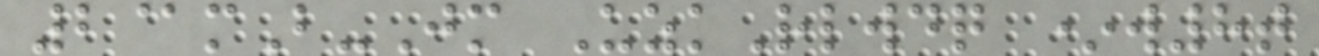2@mB-Jm UzkRlwdq *w8t
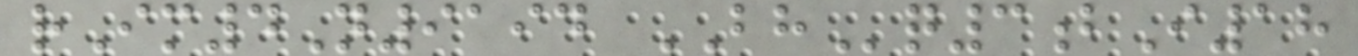rIm4N9194 BHq3bI18
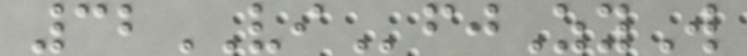32VIfjZyW
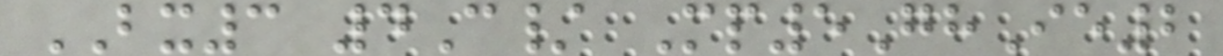BX3 4C/ Mp5GhIe2
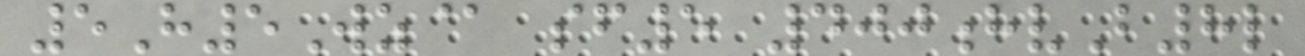5H5Wz@ sf5 400hvB8l
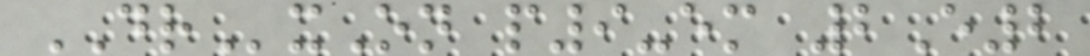DRxOn p9-em 2E2
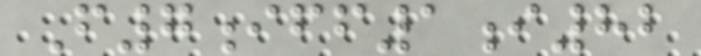F7iff1i82
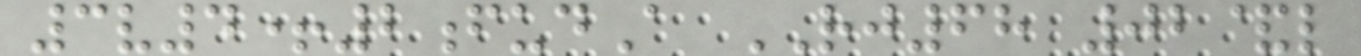3v4+2fudA RJ68 02&l
